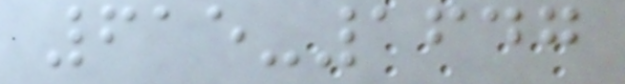615-1647
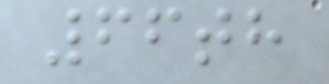66th
